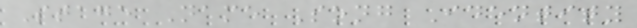Stage Name Song Identity
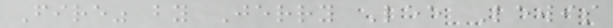Fire" by Jerry Lee Lewis
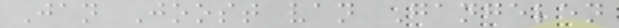Jan Joost van Gangelen
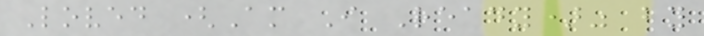Loved (Am I Ready)" by
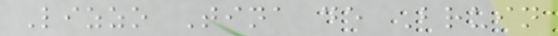Lizzo Tina de Bruin
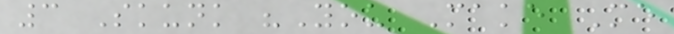3 Skunk "You Make Me
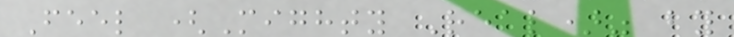Feel (Mighty Real)" by
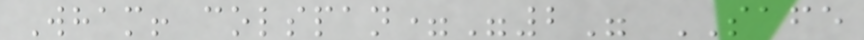Wham! colspan="2" SAFE
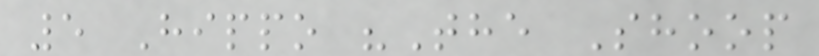5 Hippo "The Shoop
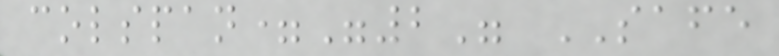colspan="2" SAFE
